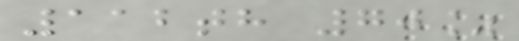112th 70%
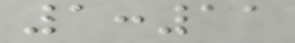1:11
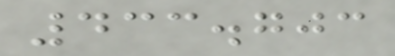433.703
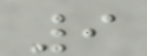9
